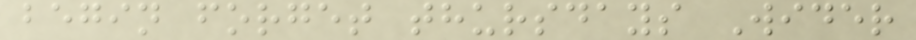begin forget thursdays Wider
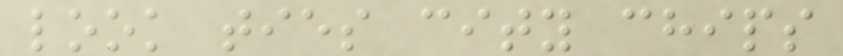look ties city chips
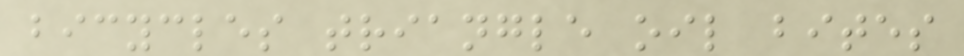bicycles triangle oil bites
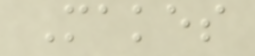Makes
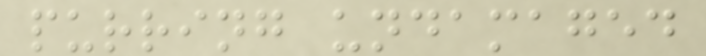purring undamaged
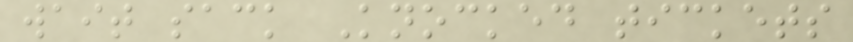wait sack Knocked tickets
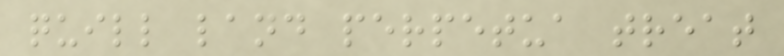quill land perpetua treat
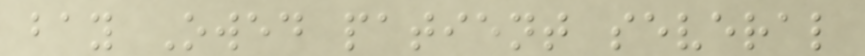bay Owed patient several
